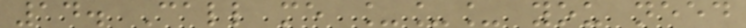14. Call me ___ you need
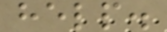help.
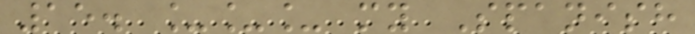15. ___ my Spanish
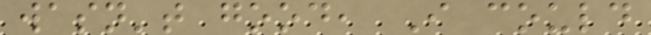wasn't good, I could
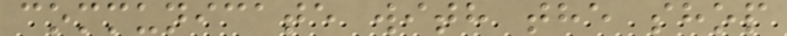communicate with the shop
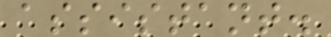assistant.
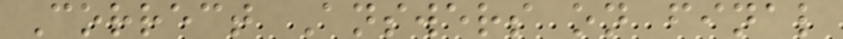Correct Answers on final
